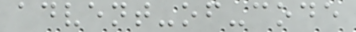advent-of-code
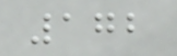172
